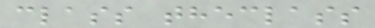class theclass
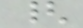{
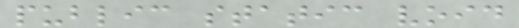public static void
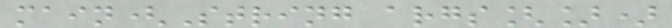main(String args[])
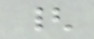{
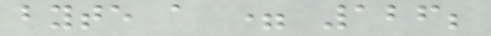byte a = 126;
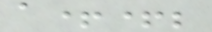a++;
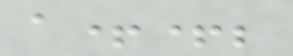a++;
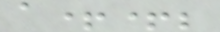a++;
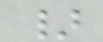}
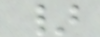}
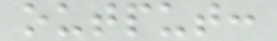output:
